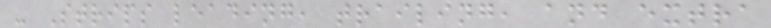- Strips leading, trailing, and extra
